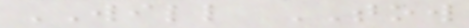WILL TOW
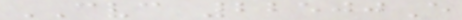CVC 22500E
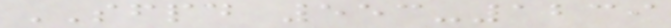SFPD 553-1239
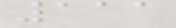111
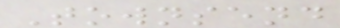Townsend
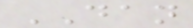DAN
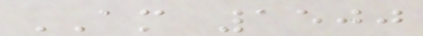AM 1500
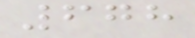678
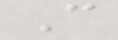C
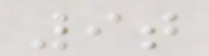9t
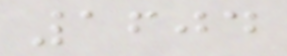1604
